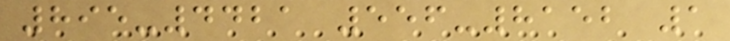895-4421 556-8152 1
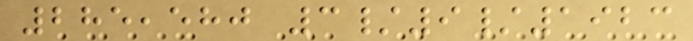285,580 3/9/1923
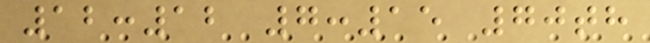12:12 7:15 70th
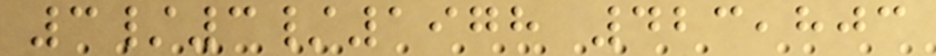3/3/1978 423,803
